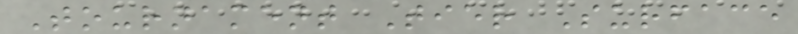Tournament Tier Surface
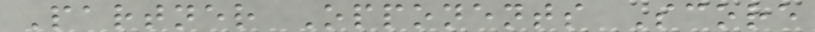Partner Opponents Score
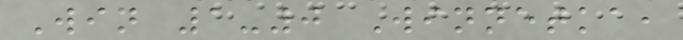Win 1-0 Winnetka,
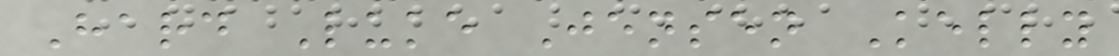Hard Luke Jensen Kelly
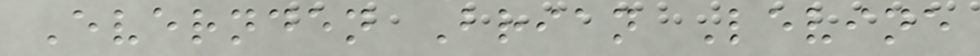Evernden Brian Levine
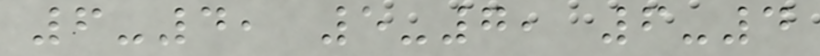6-4, 5-7, 6-4
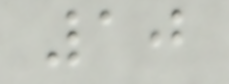10
